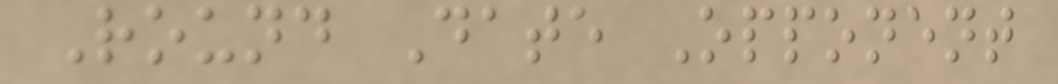Round Date Opponent
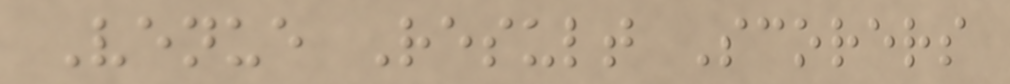Venue Result Scorers
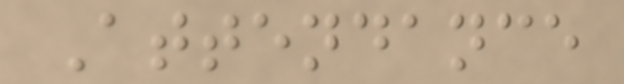Attendance
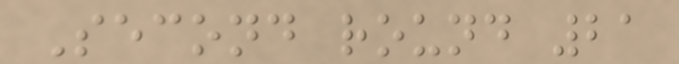Second round 21
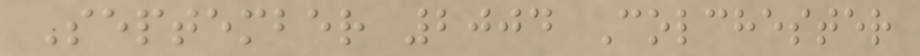September 2004 Colchester
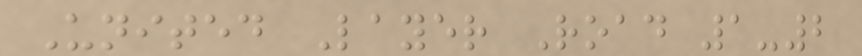United Layer Road 1-2
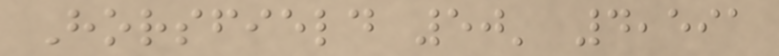Horsfield 50' 4,591
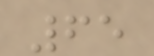65
